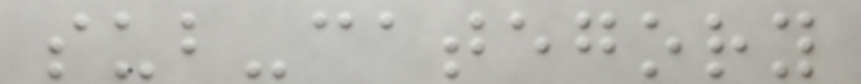sub-category
